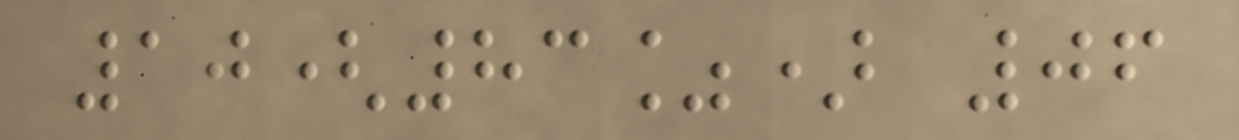10(83%) 06
